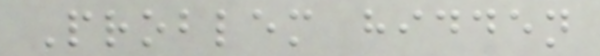Problem hidden
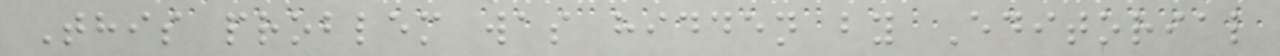This problem was hidden by Editorial
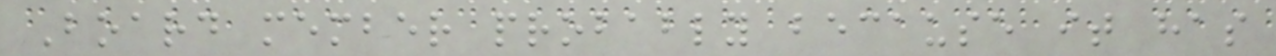Board member probably because it has
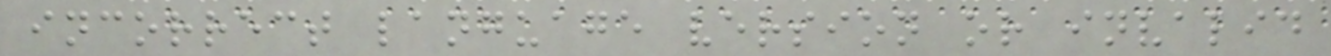incorrect language version or invalid
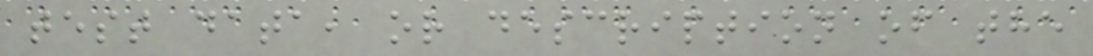test data, or description of the
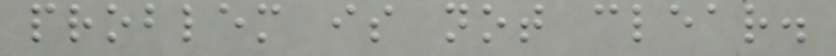problem is not clear.
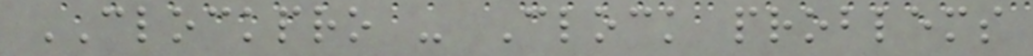CLOCKPRO - Clock problems
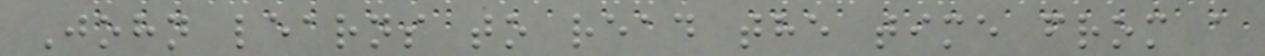John learns to read the time from a
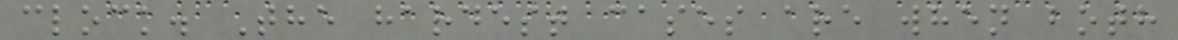clock. The hardest cases are when both
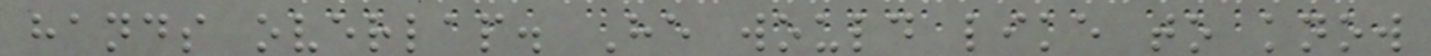hands overlap. He would like to know
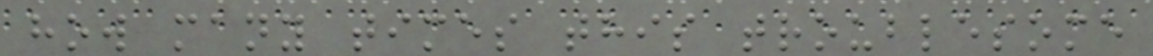how many times this troublesome
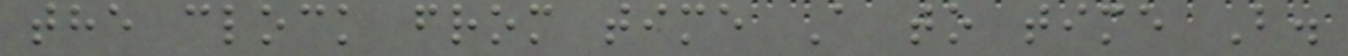the clock from time A to time B.
